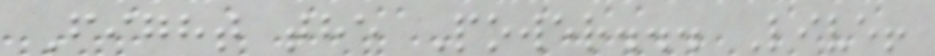Fight the Power... Live!
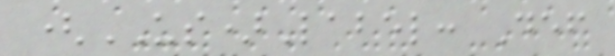(US)Label: Def
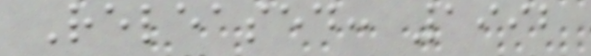Released: 1992
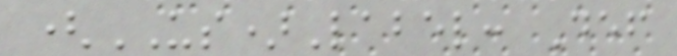(US)Label: Def
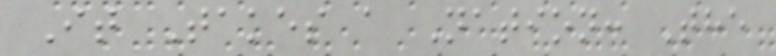It Takes a Nation: The
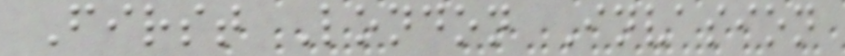First London Invasion
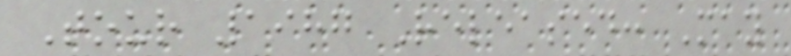Tour 1987 Released: May
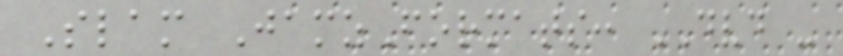Slam JamzFormats: DVD -
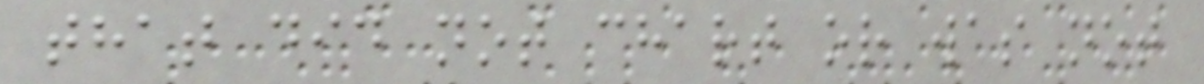that did not chart or was not
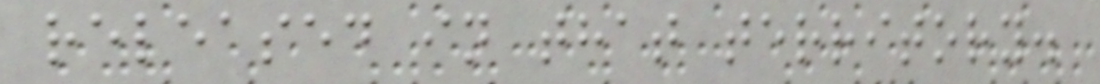released in that territory.
